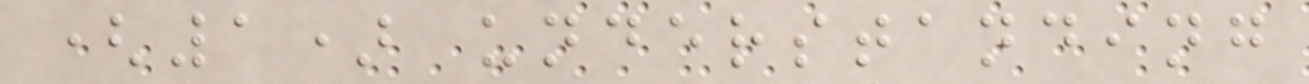(1) understanding
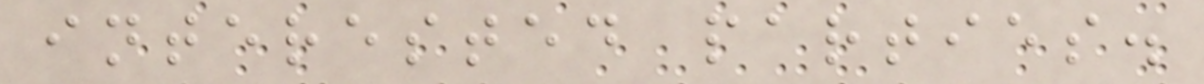interested parties.
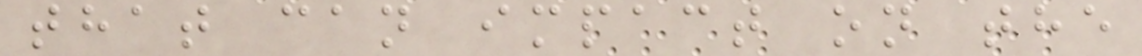that can impact on the
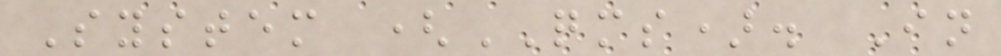System (QMS). In
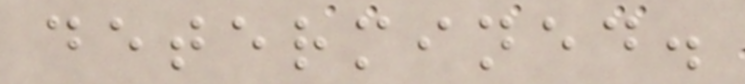determined.
